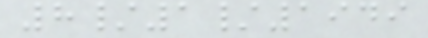8/1/1949
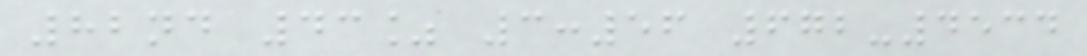82nd 43% 3:56 672-4534
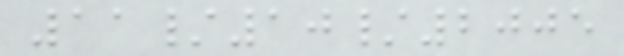11/10/2005
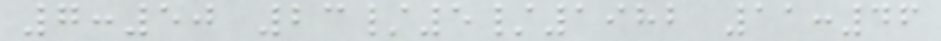7:50 23/5/1982 11:46
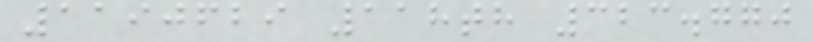1190629 118th 323.770
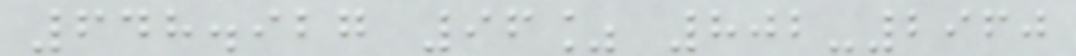648.927 96% 802-2960
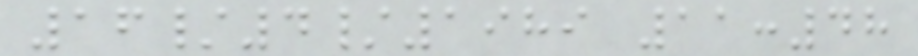16/4/1989 11:48
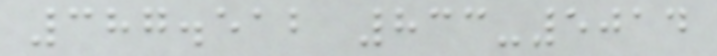387.512 833-5014
